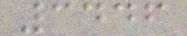3446
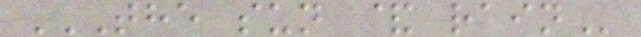THE SUN & RAIN
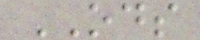ODS
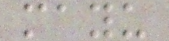mayu
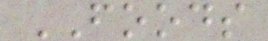FOODS
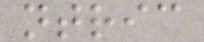ntric
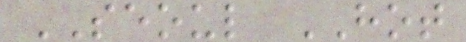SEOUL HOT
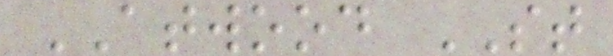ATWOOD ST
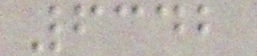6342
